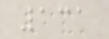131
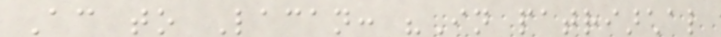According to Lacan: "In patriarchal
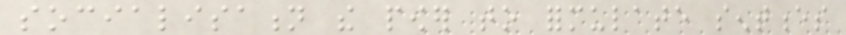socialisation the power to formulate sentences
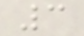3
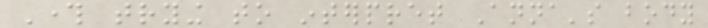Through trying to interpret Anna's body
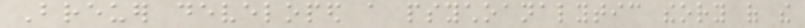Breuer developed a psychoanalytic theory of the
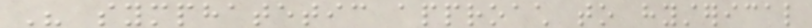His symphatetic approach to hysterical
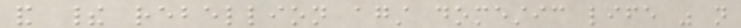and their rebellion against domestic life was not
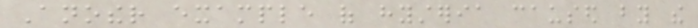Another example of hysteria caused by the
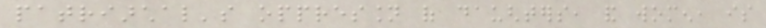patriarchal's oppression of daughters, and women, is
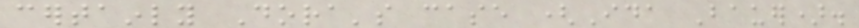certainly Dora's case (Ida Bauer).
